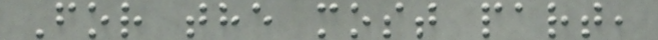For the most part,
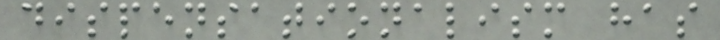dispensationalism has
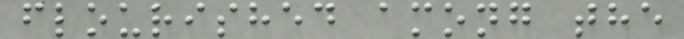flourished among the
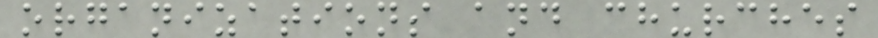organizations and churches
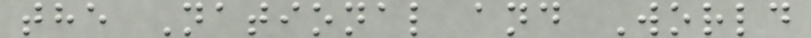the National and World
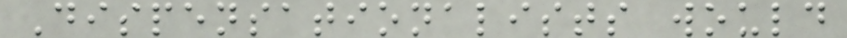Dispensationalists would
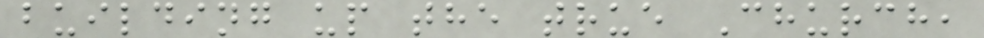building up the true Church,
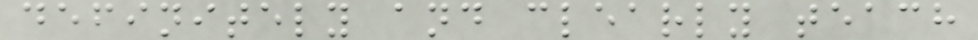definitely and clearly teach
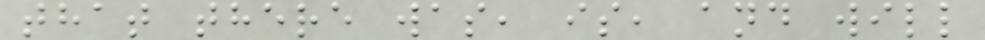that there was, is, and will
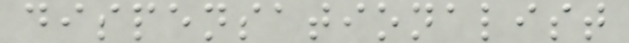dispensationalist
